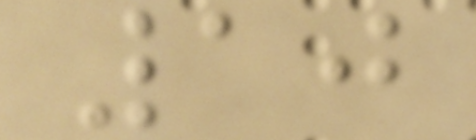10
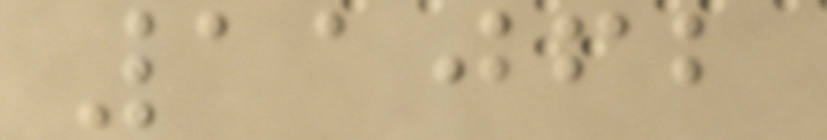11062
